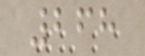268
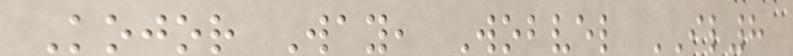Kojor Way, Wobvel IL8
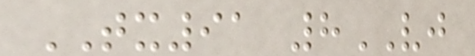TX91 8VJ
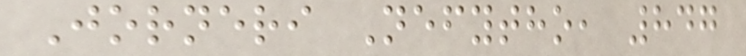Jorneri Nefytho, 847
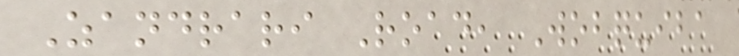Zandrari Road, Wobquiba
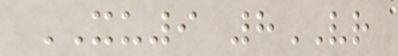XU9 8VR
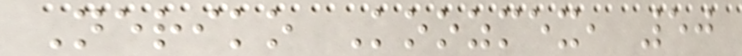Neriko Koozmex, 50
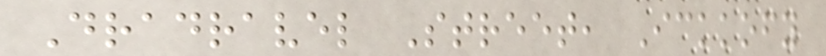Dradravel Street, Ickkofy
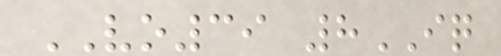VO39 8IQ
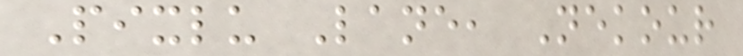Pixlu Lane, Nekour
